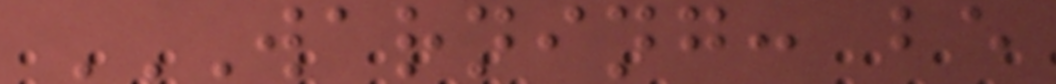WARNING: BE
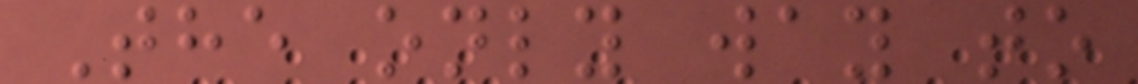The only way to
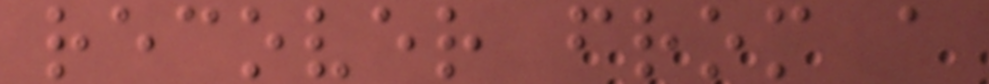recover from a
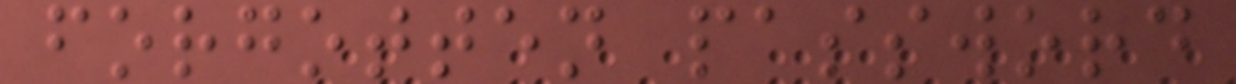forgotten password
